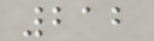212
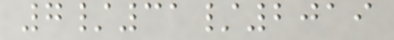7/31/2019
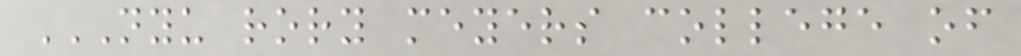NYU RORY MEYERS COLLEGE OF
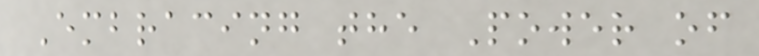Embracing the Power of
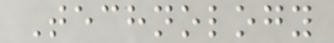Technology
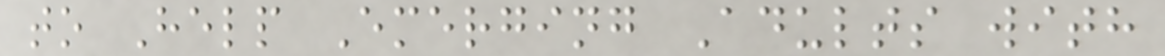to Help Emerging Adults with
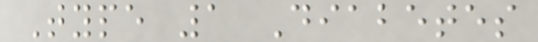Type 1 Diabetes
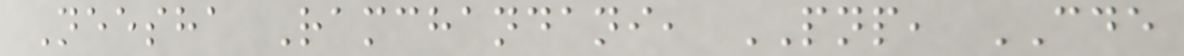Neesha Ramchandani, PNP, CDE
